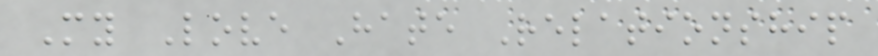My Love Hate Relationship
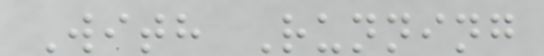With Running
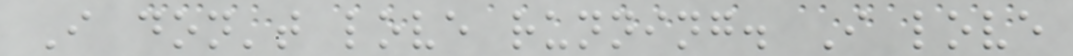I don't love running. I love
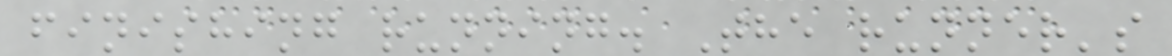finishing running. The runner's
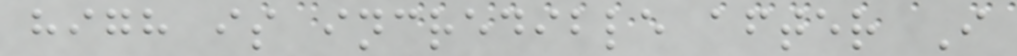high is incredible after I
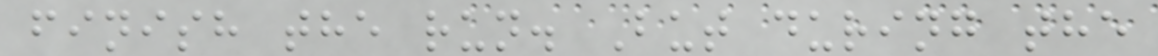finish the run. But during the
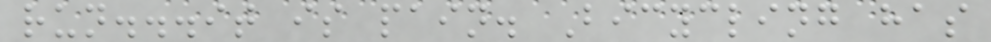run...it is pain. Bicycling has
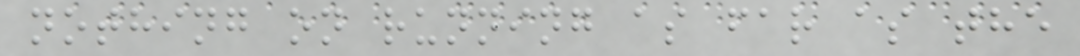nothing on running as far as the
